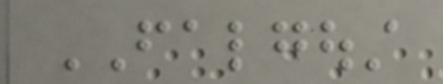FALGOUST
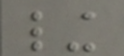ling
